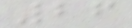26
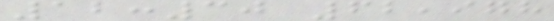12:30 62,978
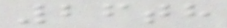26th
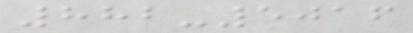882-5016
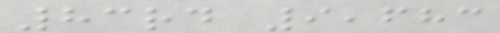83rd 9,683
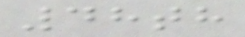48th
